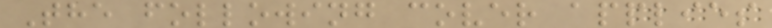The following cover applies
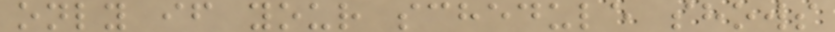only if your schedule shows
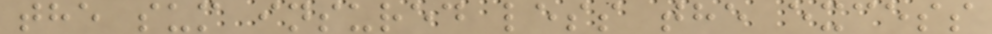the sum insured less the excess
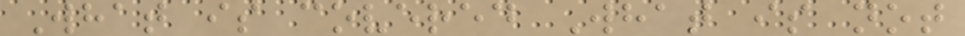What is covered What is not
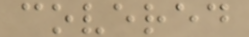covered
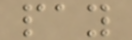pay
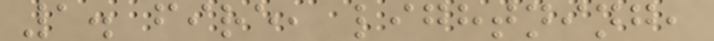1. fire, lightning,
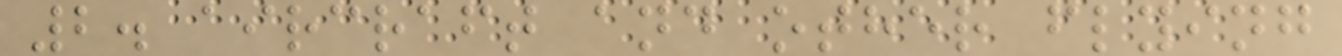2. aircraft and other flying
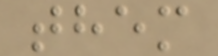them
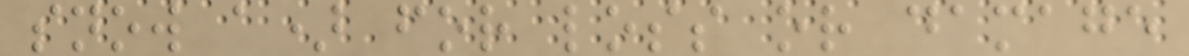snow a) for loss or damage
